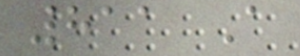811 A
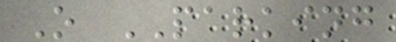O PARKING
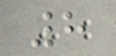8
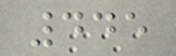445
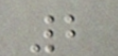2
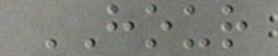HOUR
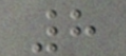8
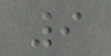9
